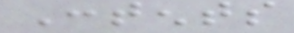Contents
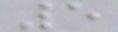5
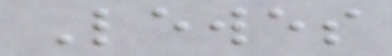Lewes
